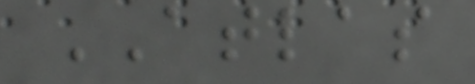ATLAS
